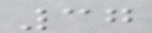37
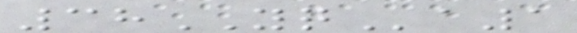38YQa1
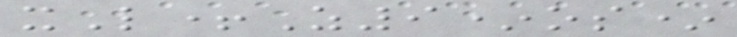xL+Z9*os*
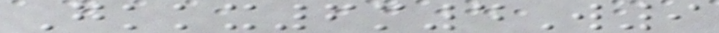Gkkx6m4W9
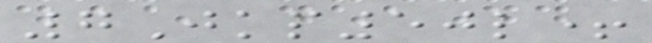7Jkp50l+
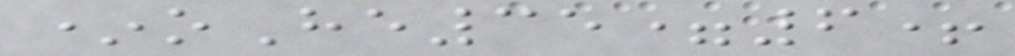*oHe35=6+
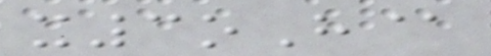x3oH@
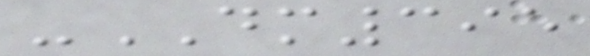-DM395
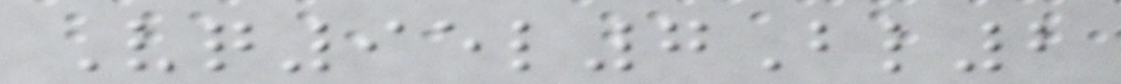Vq95l7Bl2
